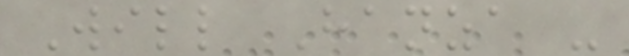Will Hanza -
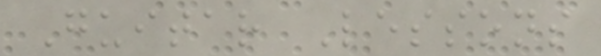Guitar Lessons
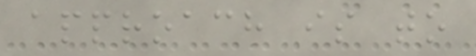approach is to
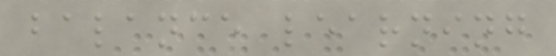balance learning
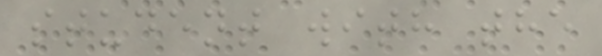student with the
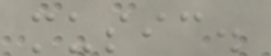music.
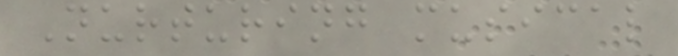Nurturing musical
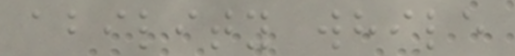ability while
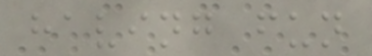having fun
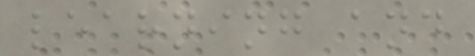learning and
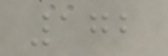172
